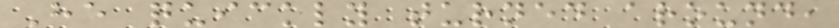He quickly turned around,
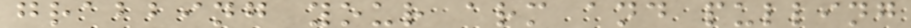grabbing your arm and pulling
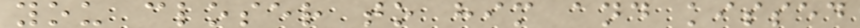you closer to him and kissed
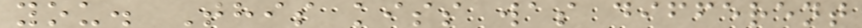you. This kiss was different
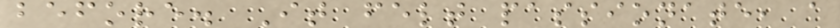before. It felt passionate, a
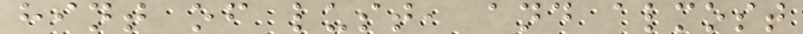hint of lust, and almost
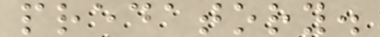predatory.
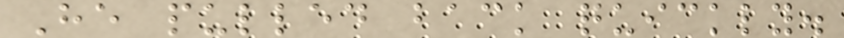He pulled back quickly.
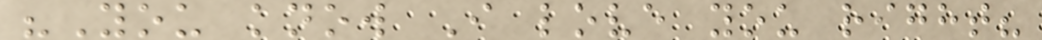"You know I love you right?
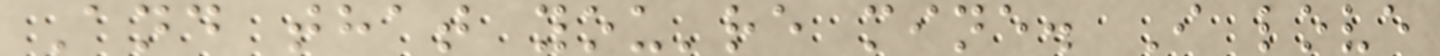And that you're mine. I love
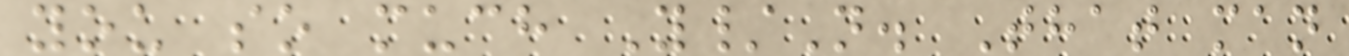you so much Y/N. That man
